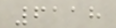6118
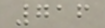716
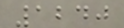1240
